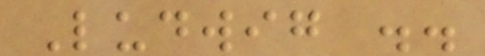Ludwig ..
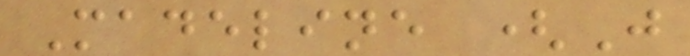Madeline (J
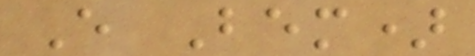E Bem)
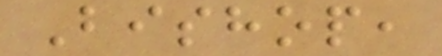Bishop,
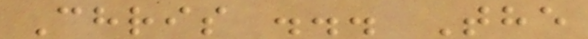Chris ... The
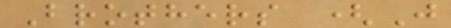Brothers (J
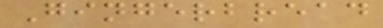Gingerbread
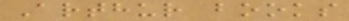Arthur books
